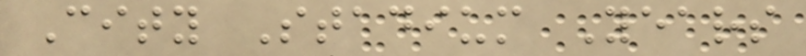City Stadium Years
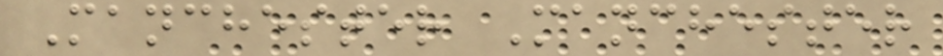Manchester Manchester
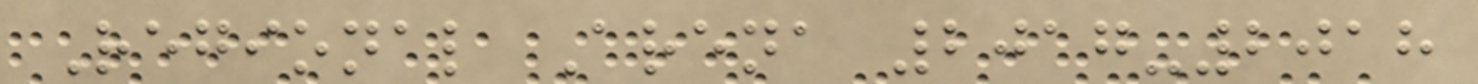Regional Arena 2017-2018
